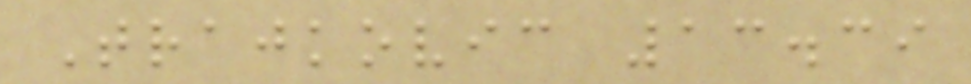Trajkovic 13.39
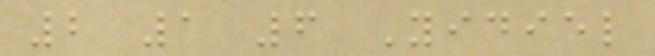2 1 6 Yidiel
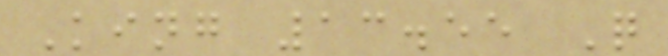King 13.55 Q
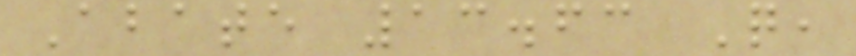Abate 13.63 Q,
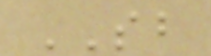SB
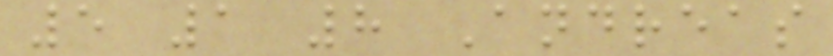5 1 8 Andreas
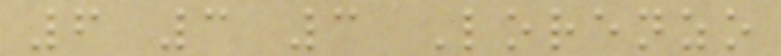6 3 3 Lorenzo
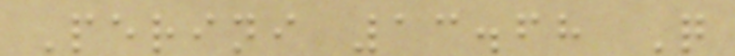Perini 13.68 Q
